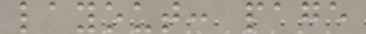layout: page
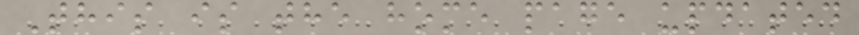This is the home page updated
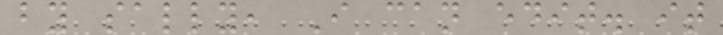by sally, I can edit. it
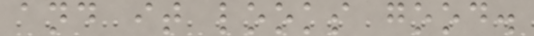and it looks good.
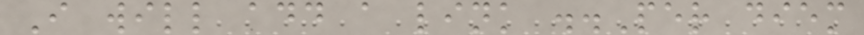I will add a link ..Per diem
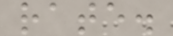rate.
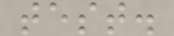test.
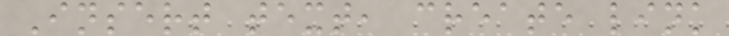Insert text, create link
